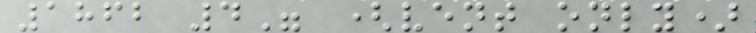1862 4" (vent only)
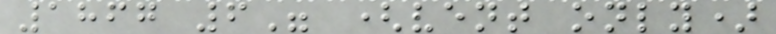1867 6" (vent only)
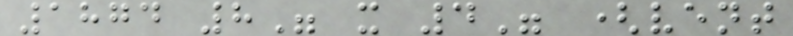1874 8" x 4" (vent
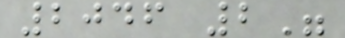2046 2"
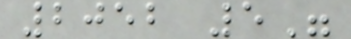2052 5"
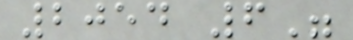2054 6"
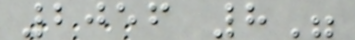2056 8"
